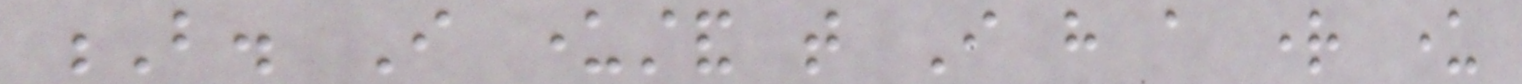B. I understand that I have a right under
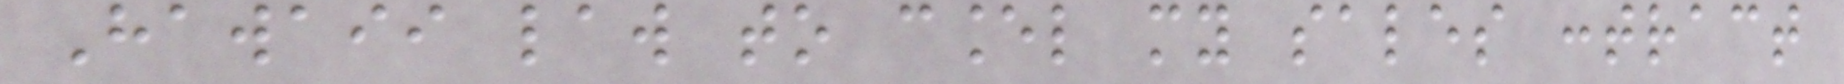Hawaii law to cancel my sales contract
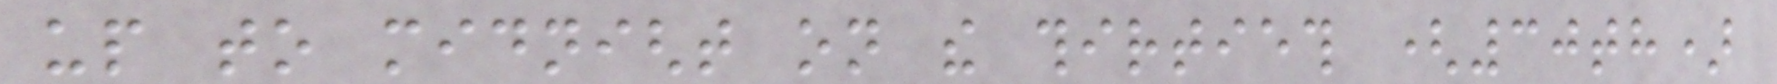up to midnight on the thirtieth (30th)
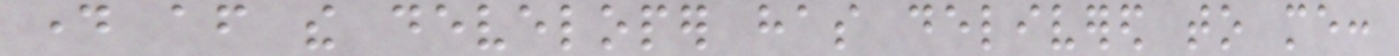day after the developer has delivered to me:
